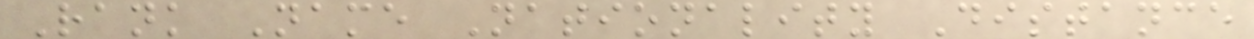Rank Name Nationality Distance
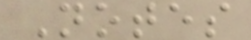Notes
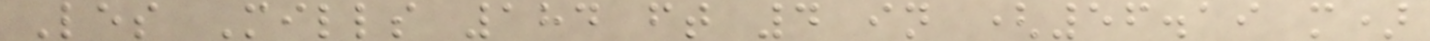Les Mills 184 ft 4 in (56.19 m)
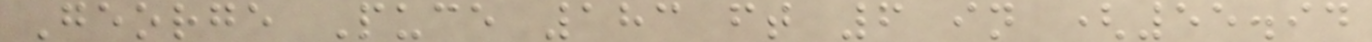George Puce 183 ft 6 in (55.94
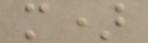m)
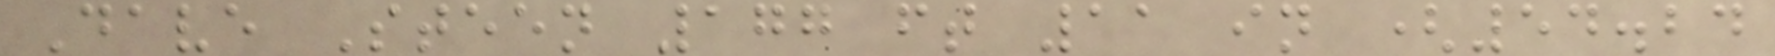Dave Steen 177 ft 11 in (54.24
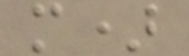m)
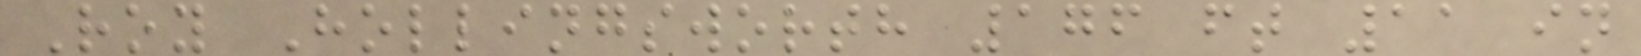Roy Hollingsworth 176 ft 11 in
